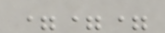===
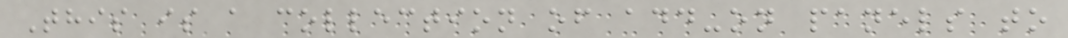This is a collection of add-on panels to
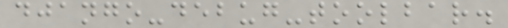django-debug-toolbar.
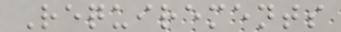Requirements
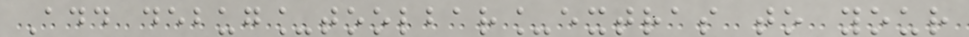Add debug_toolbar_extras to your
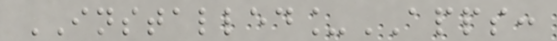INSTALLED_APPS:
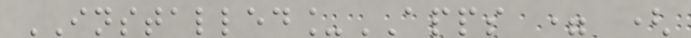INSTALLED_APPS = (
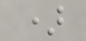)
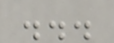...
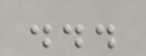...
